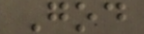God
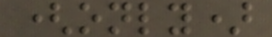(only)
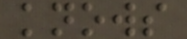knows
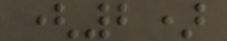(2)
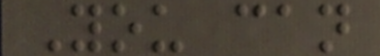You can
